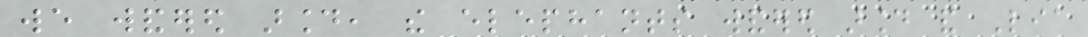we wandered around, the elephants wandered around and Lia
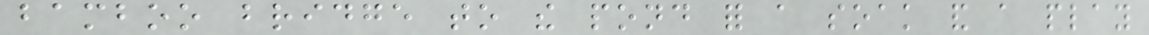bamboo bridge to the pond for a soak and a play
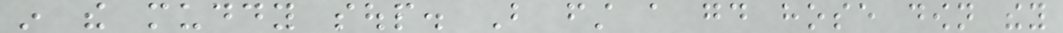in the muddy soup. But first a good hose down they
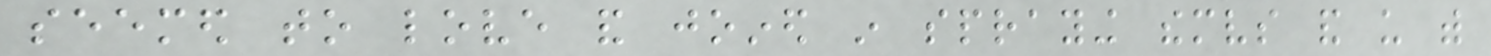seemed to love and joined in spraying themselves and us with
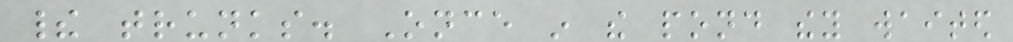their trunks. Once in the pond they waited
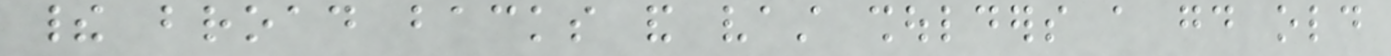their broad backs and vast shoulders a good old
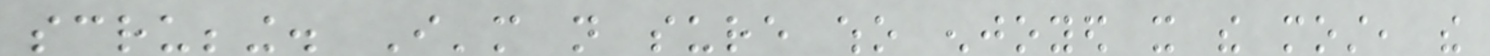scrubbing. I'm not sure who enjoyed it the most, the
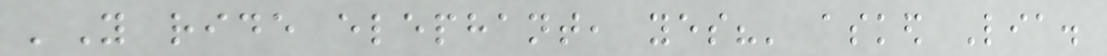'You ride elephant, yes?' asked Lia.
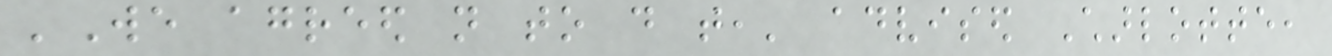'We agreed not to do that,' advised Charlotte,
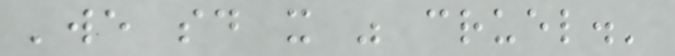'we said it was cruel.'
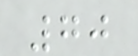70
